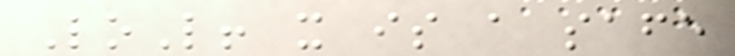LoL! it is a safe
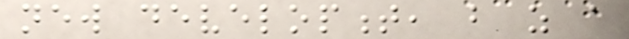new development, but as a
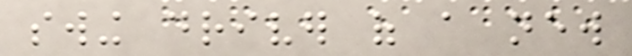swing driver of a new
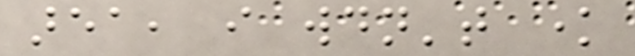area, i wouldn't know
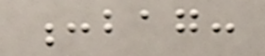:bag:
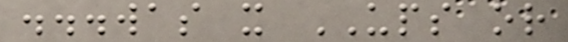...was it UPS or
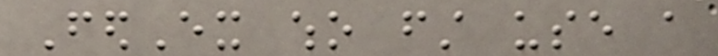FedEx who first use a
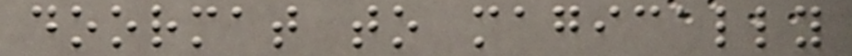doormat to magically
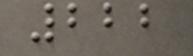222
